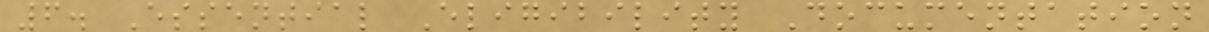6. Essential Eligibility Documentation
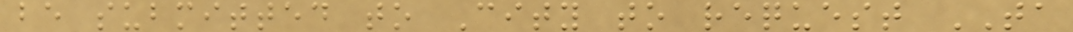be submitted to City to request TA
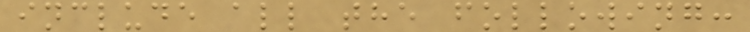include all the following:
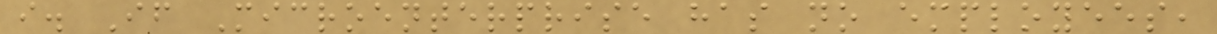i. If Microenterprise has no employees,
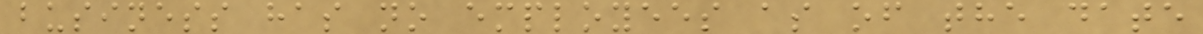business has no employees as of the date
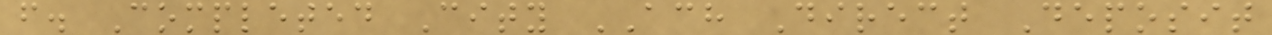f. Completed City ACH Direct Deposit
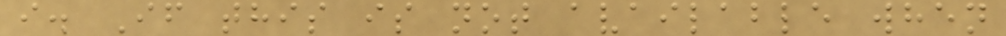i. If this is not available when
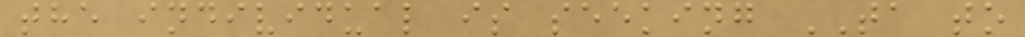the individual is seeking TA to
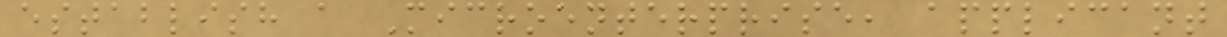establish a Microenterprise, applicant
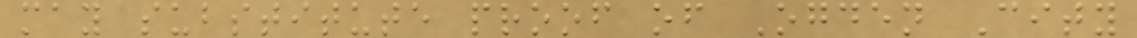may substitute proof of Ogden City
